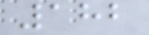182
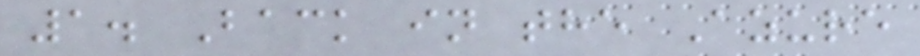1. Back in the Azure
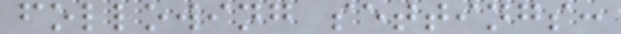following settings:
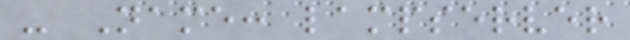- Name: lampserver
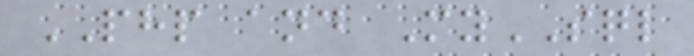PHP and MySQL
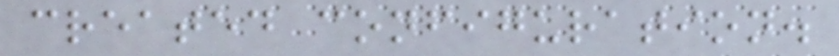created configuration.
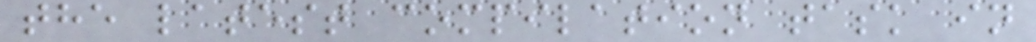the latest compilation task in
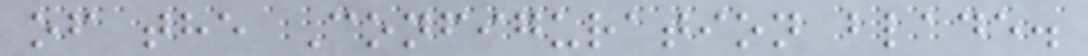of the Configuration blade.
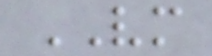VM
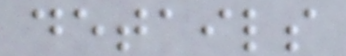details
